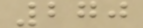270
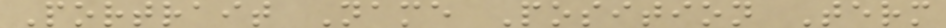Portrait Name Position Term
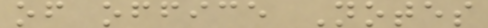of office Notes
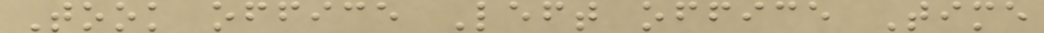Took office Left office Time
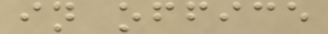in office
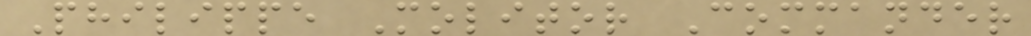Philippe Molitor Commander
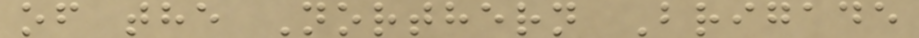of the Northern Brigade
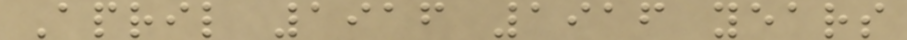April 1916 1916 years
